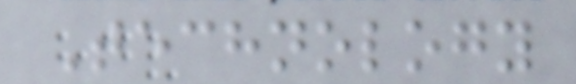Technology
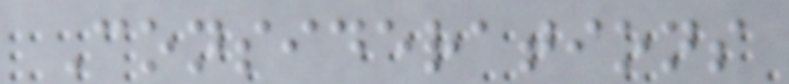Considerations
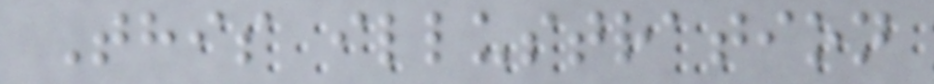This illustration
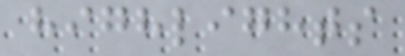highlights
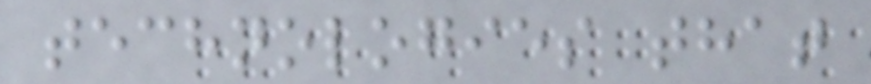technologies that
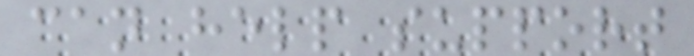can help support
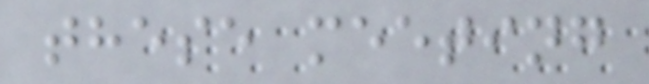these meeting
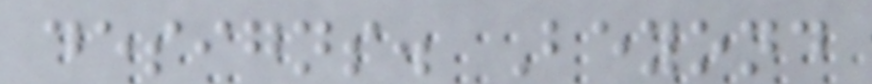designs. Beyond
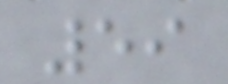59
